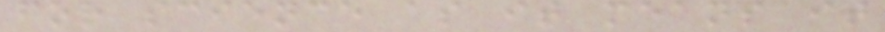for science as it means it
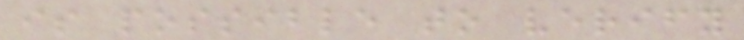is possible to verify
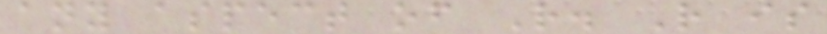any aspect of R. R is
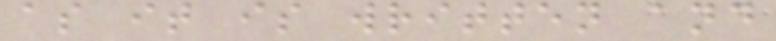as it is written and
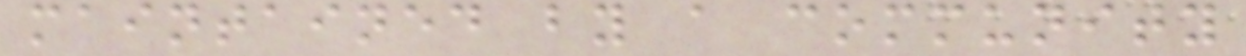maintained by a community
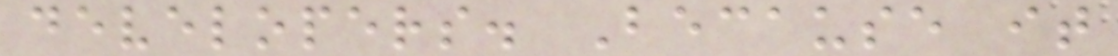developers. Because it
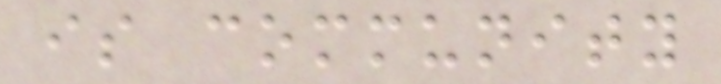is community
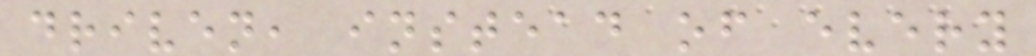driven, instead of every
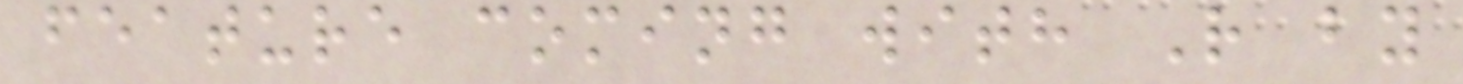feature coming with R by
